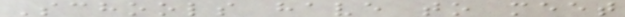Schools have to meet
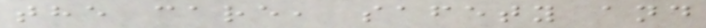the care, safety and
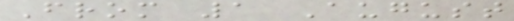From 1 August
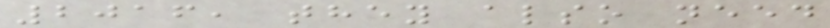2016, they also need
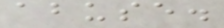abuse.
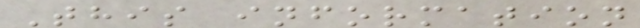This information
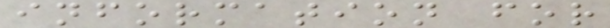information for
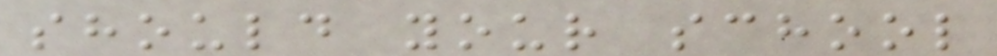should your school
